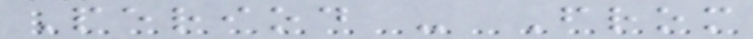Period - From
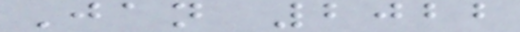Jan 2022
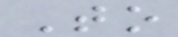To
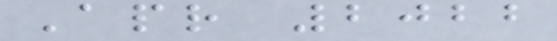Apr 2022
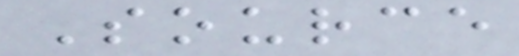Source
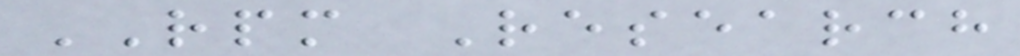RPM Research
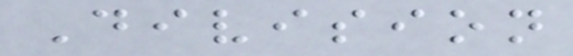Division
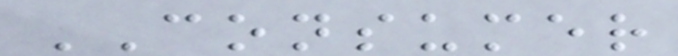CONSUMER
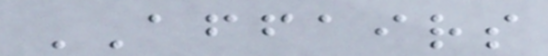AFFAIRS
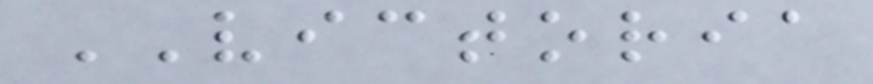VICTORIA
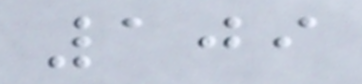109
